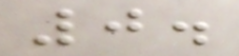0.
